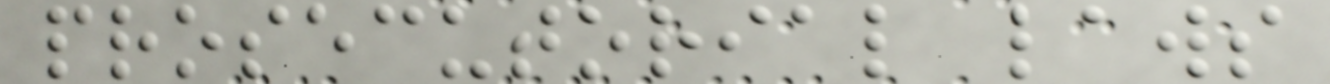prosecutorial laws
